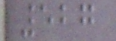527
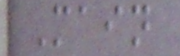Main
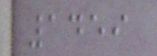1459
